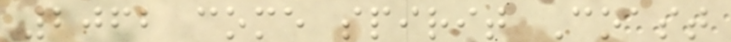2062 come spirit Coast
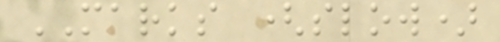MARKS (slow)
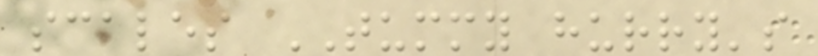scales TUMMY hurry's
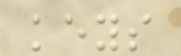keys
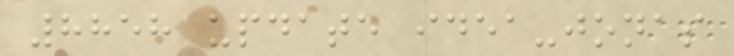8858 update idea-jonas
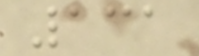131
